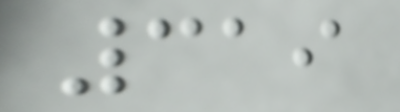319
